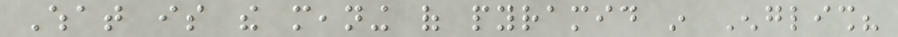What is the meaning of pyramid in English?
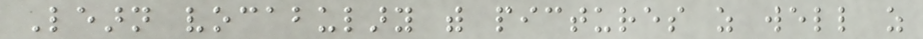Learn vocabulary with pictures as well as
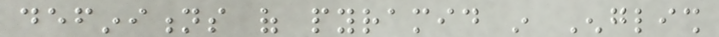definitions of pyramid in English
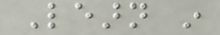Learn in
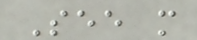See more
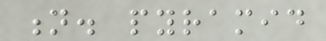n. pyramid
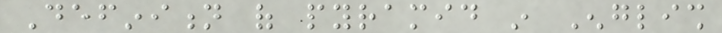Definition of pyramid in English
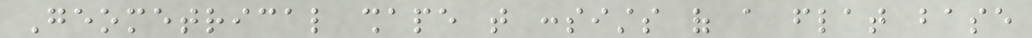Geometrical shape that consists of a flat base
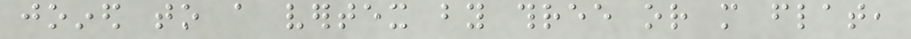joined to a vertex by three or more flat,
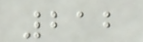212
